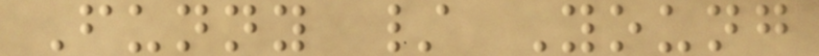Funny / Young
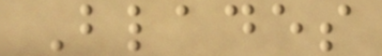Blades
